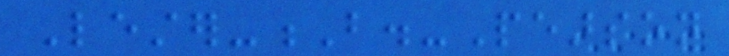Lester-B.-Pearson
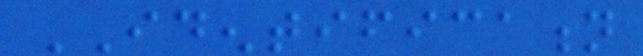IDENTIFICATION
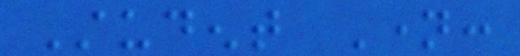Student Name:
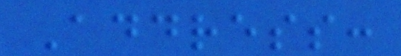Address:
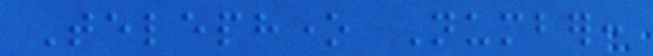Telephone Number:
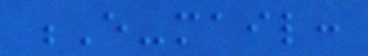E-mail:
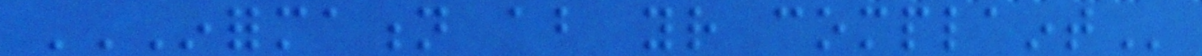INFORMATION ABOUT YOUR COMPLAINT
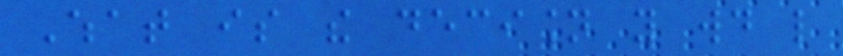What is the decision you would like
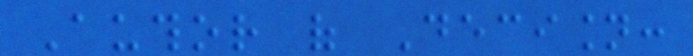Author of Decision:
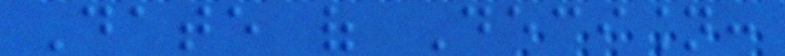Date of Decision:
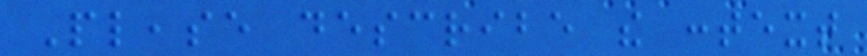Please describe the context
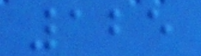125
